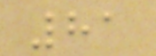81
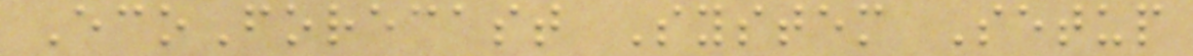EcoForecast System Setup
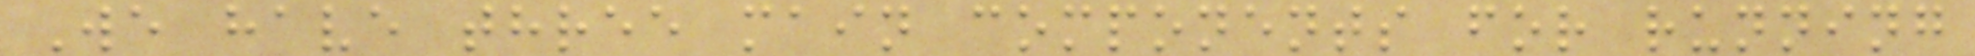We have three main components for running
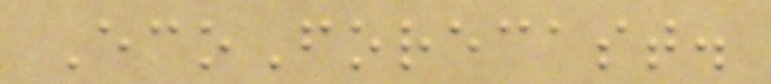EcoForecast.
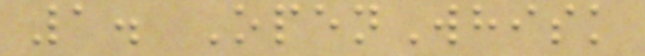1. OpenWhisk
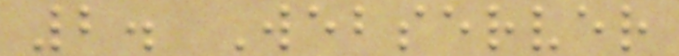2. Webserver
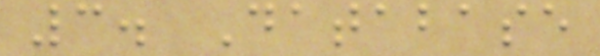3. Database
